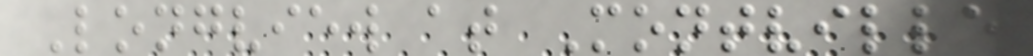Longview at Montville
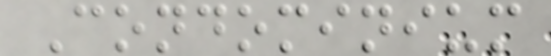Condominium
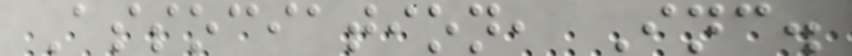Association, Inc.
